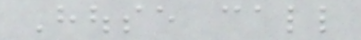House call
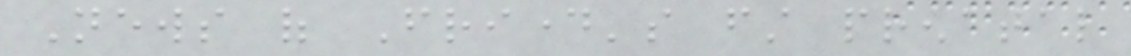News of Friday's first prenatal
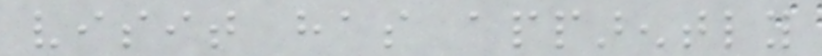visit has apparently
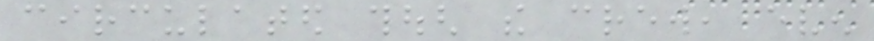circulated though the crew, even
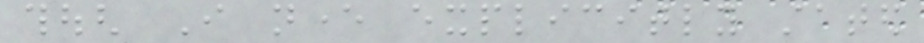though I never explicitly stated
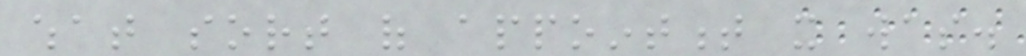what sort of appointment it was.
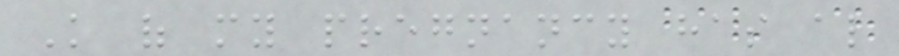Knowledge of my pregnancy has also
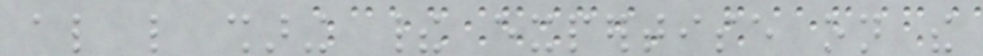also like sharing their expertise on the
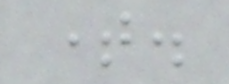time.
